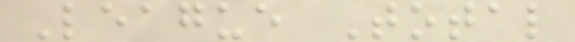League Total
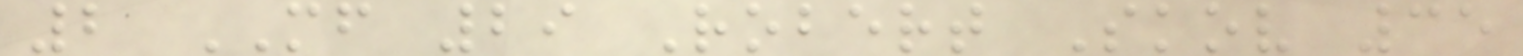2 MF 29 Robert Skov 35
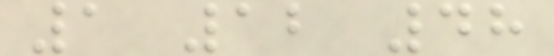1 12 48
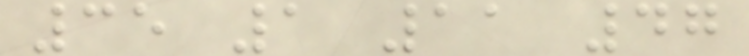35 1 11 47
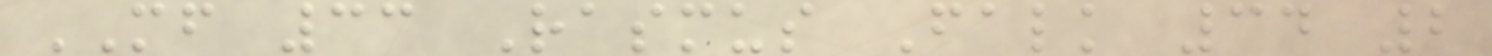MF 33 Rasmus Falk 34 2
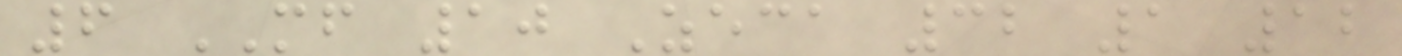6 MF 10 Zeca 32 1 12
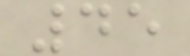45
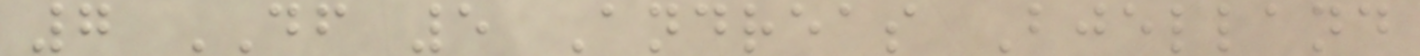7 DF 5 Andreas Bjelland
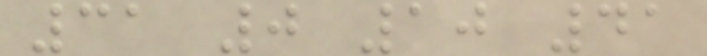31 0 10 41
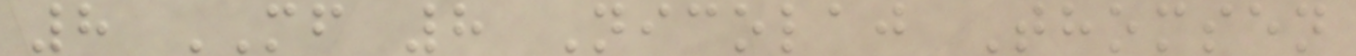8 MF 8 Nicolaj Thomsen
